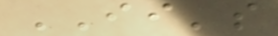II's
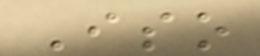Iso
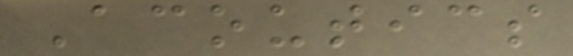Acoutics
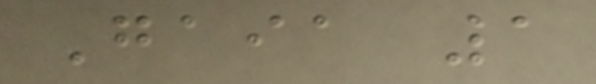Gaia 1
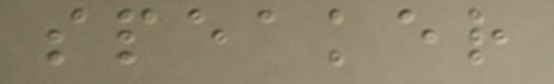speaker
